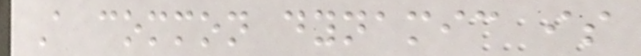A common dynamic is
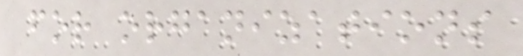for organizations
